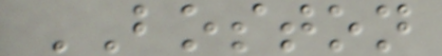BOSTON
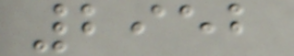2952
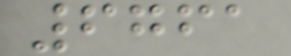6761
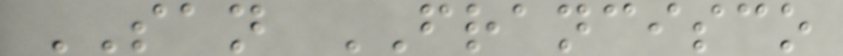SAN FRANCISCO
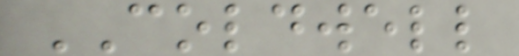COLDWELL
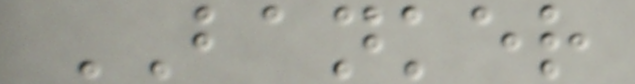BANKER
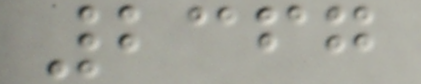2367
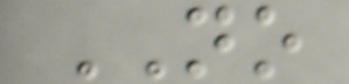NO
